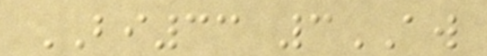BI33 3AW
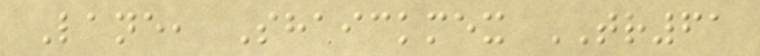Lane, Shaickmex TR61
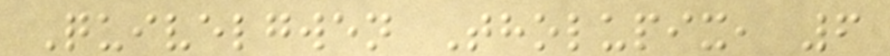Quivelgwen Tholupix, 6
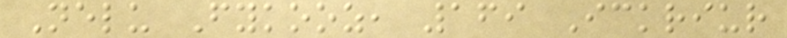Nelu Fykooz, 169 Ickriur
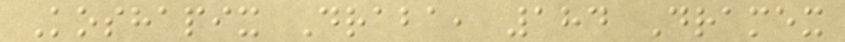Koshapix Draba, 184 Dramex
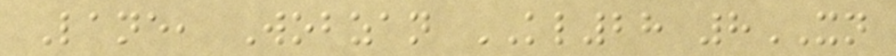Lane, Wobzan KL28 8XN
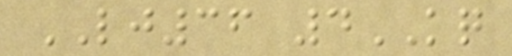LJ36 4KQ
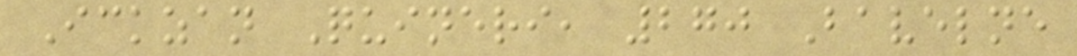Ickzan Quineri, 270 Bavelne
